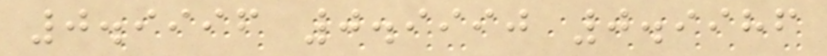0.9996 0.9990 0.9986
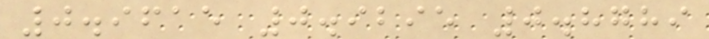0.9615 0.9295 0.8789
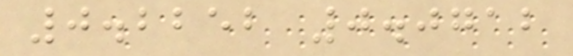0.2252 0.0712
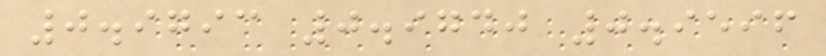0.9793 0.9740 0.9596
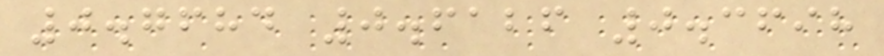0.7684 0.6126 0.3698
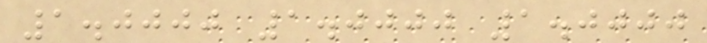1.0000 1.0000 1.0000
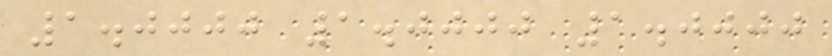1.0000 1.0000 1.0000
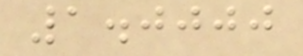1.0000
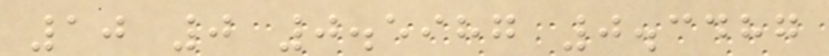10 0 0.5987 0.3487
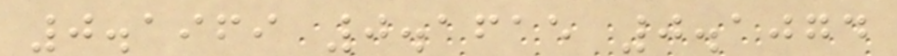0.1969 0.1615 0.1074
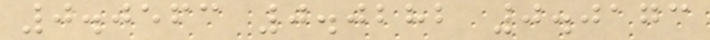0.0563 0.0282 0.0173
